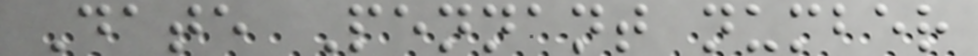Date Pennant number
